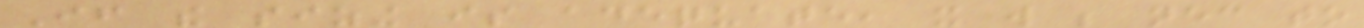If the sizing is adequate, it will be necessary to
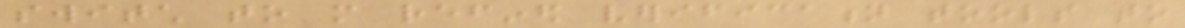switch to more refined verification tools to
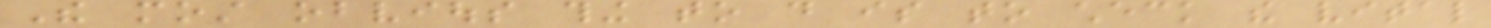The most obvious thing to do is to check the vital
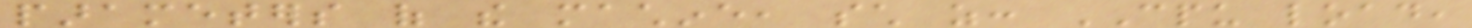parameters of the machine, such as: CPU load,
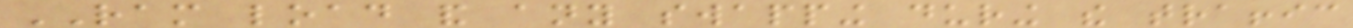RAM load and any swapping during the traffic
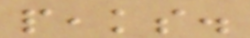peaks.
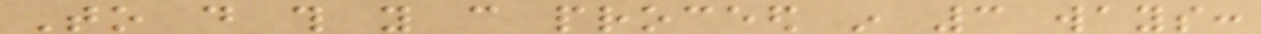To do this you can proceed in 3 ways:
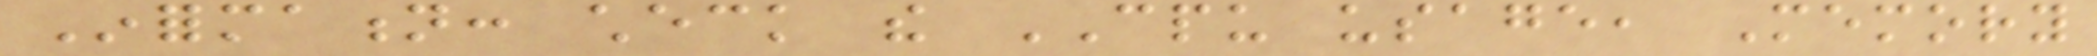Information: check the CPU usage, Memory
